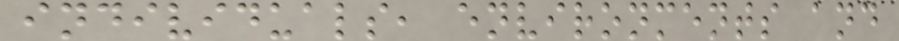individuals, environments and
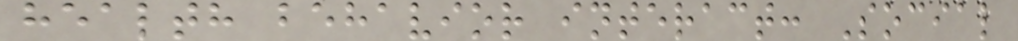health behavior interact: Social
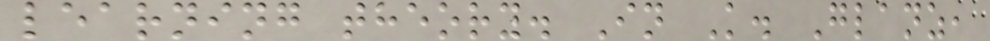learning theory. In K. Glanz,
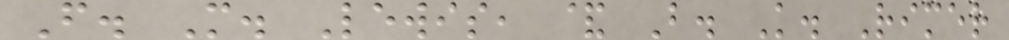F. M. Lewis, & B. K. Rimer
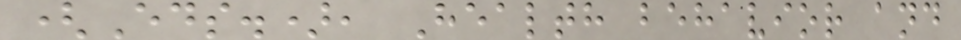(Eds.), Health behavior and
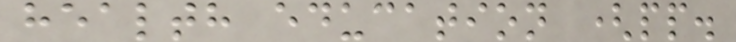health education (pp.
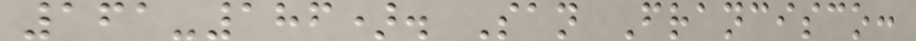161-186). San Francisco:
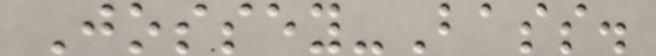Jossey-Bass.
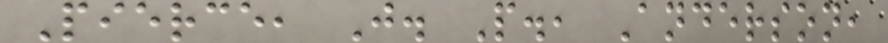Pierce, J. P., Anderson,
